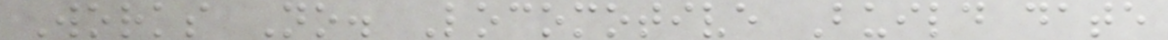Works No. Locomotive Build date
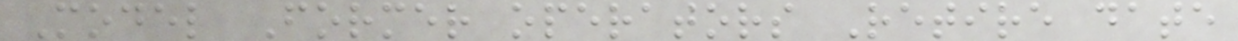Model Former operators Retire date
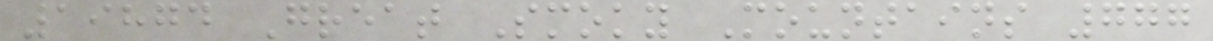19874 Great Smoky Mountains 777
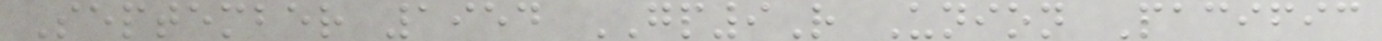September 1954 GP9R Union Pacific
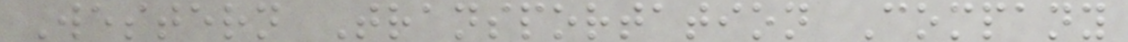Western Transportation Company
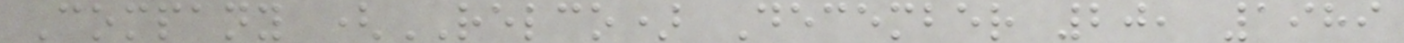Company (RELCO) December 20, 1989
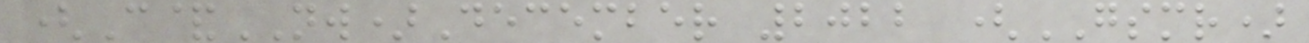(C&NW)December 2022 (GSMR)
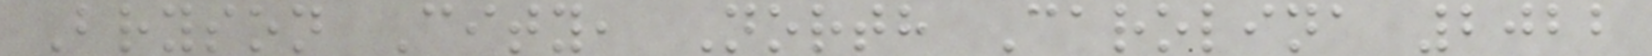Bryson City, North Carolina 2022
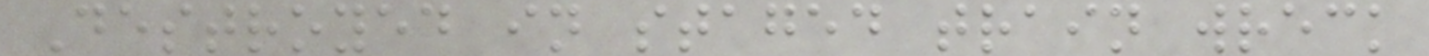Destroyed in staged train wreck
